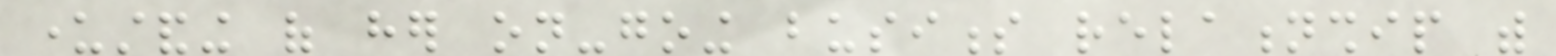understanding of her on-going business relationship with
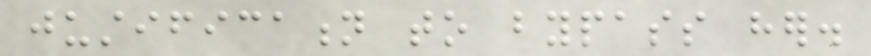justification to bypass her.
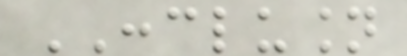CONCLUSION
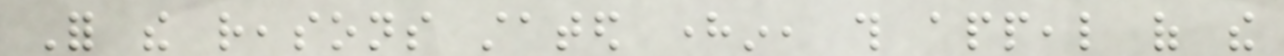For the reasons stated herein, this appeal of the
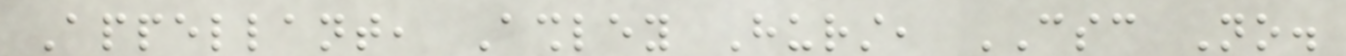Appellant, Ashley Hurst, CSC No.
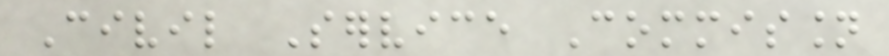Civil Service Commission
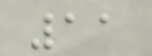11
